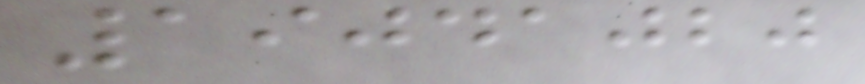19041020
